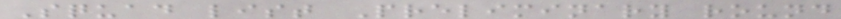Squad list Preliminary round
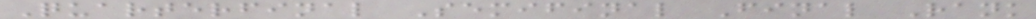Quarterfinal Semifinal Final Rank
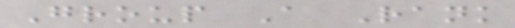Group A Rank
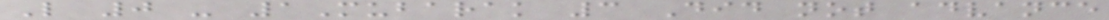L 0 - 1Mubarak 3 Did not advance
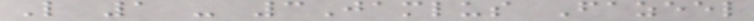L 1 - 3Jamlus Fazeel
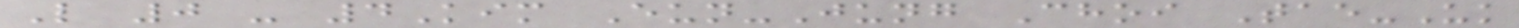L 0 - 4Kim Eun-Jung Choi Tae-Uk
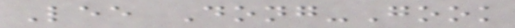Lee Dong-Gook
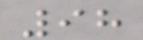98
